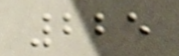225
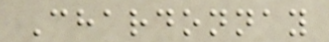Chardonnay
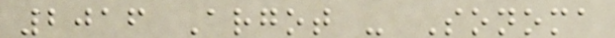2016 Argot - Sonoma
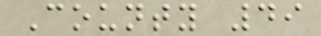County 49
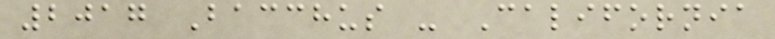2017 Bacchus - California
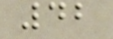42
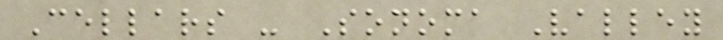Cellars - Sonoma Valley
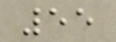55
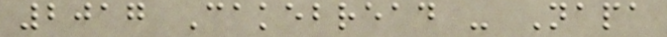2017 Cakebread - Napa
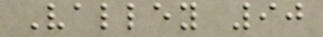Valley 90
